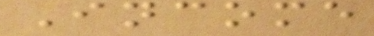Income
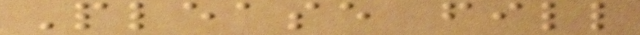Please fill
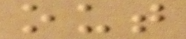out
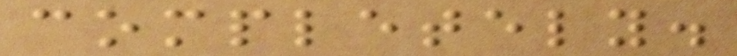completely.
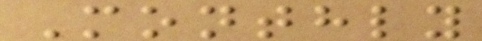Monthly
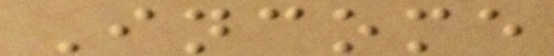Income
